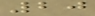20
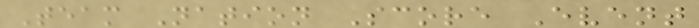Team Nation Score Event
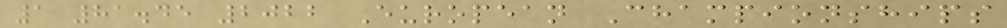1 81.45 2022 European Championships
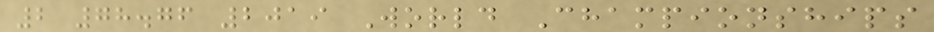2 78.76 2019 World Championships
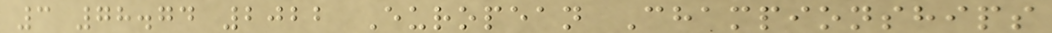3 78.74 2022 European Championships
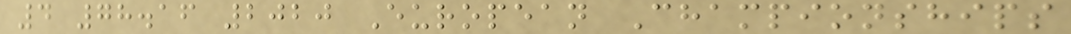4 78.16 2020 European Championships
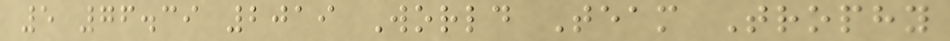5 76.39 2019 World Team Trophy
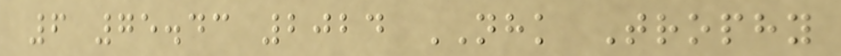6 75.43 2024 NHK Trophy
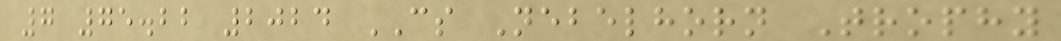7 75.22 2024 CS Nebelhorn Trophy
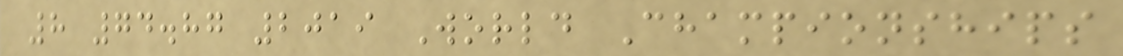8 74.87 2019 World Championships
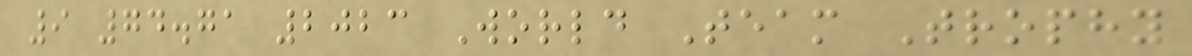9 74.71 2023 World Team Trophy
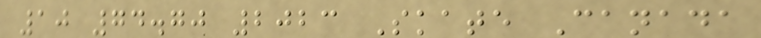10 74.70 2023 Skate Canada
